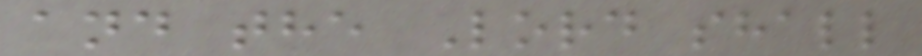and the Lord shall
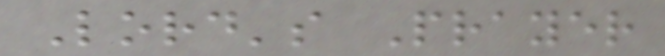Lord's Prayer
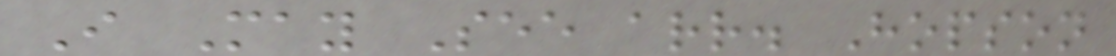I May See arr. Hopson
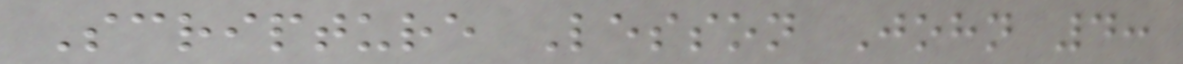Scripture Lesson John 4:
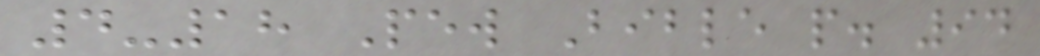4-18 Pew Bible p. 94
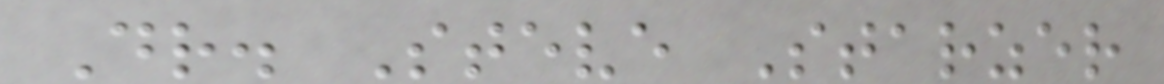Dr. Steve Starzer
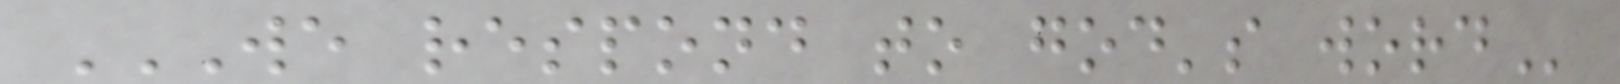WE RESPOND TO GOD'S WORD
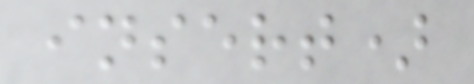insert)
